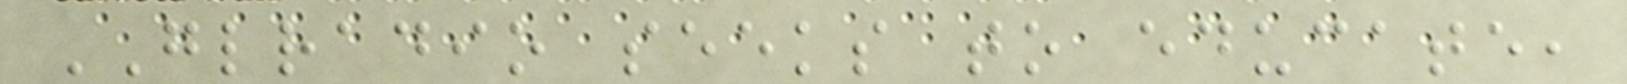GLRADIO seeks to educate,
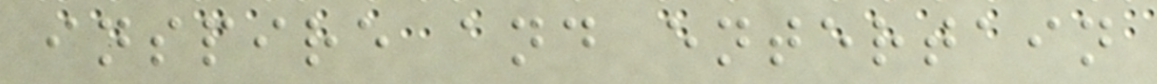inspire and entertain
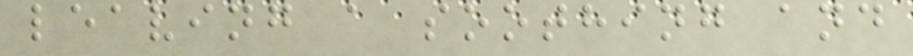leaving a soothing and
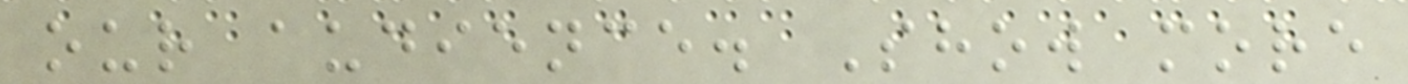our audience. Show more
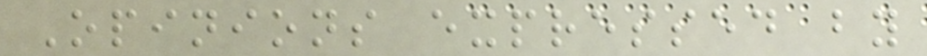Opinions expressed by
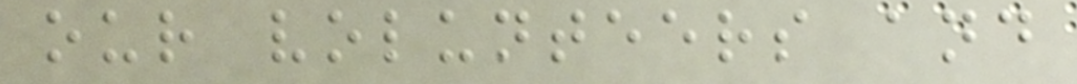our volunteers and
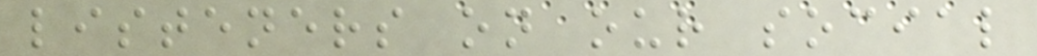listeners on our social
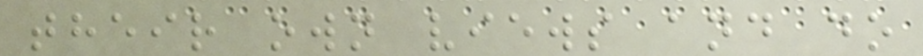their own views and do
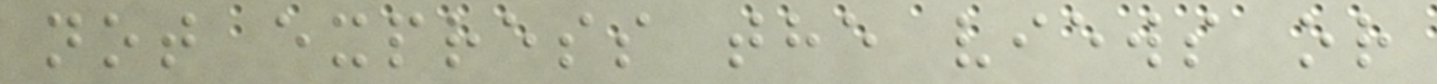not express the views or
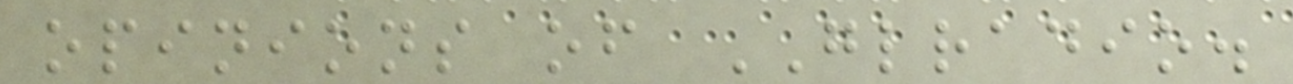opinions of GLRADIO.
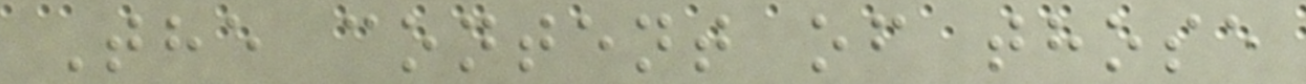The content of those
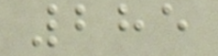285
